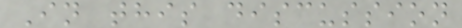In this discussion
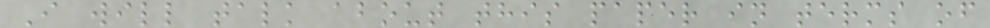I will talk about this paper in terms of
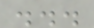...
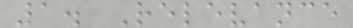1. Relevance
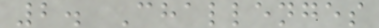2. Challenges
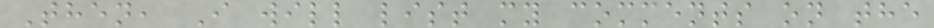Then, I will list my comments on the
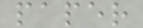paper
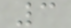3
